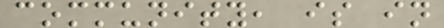community, is in
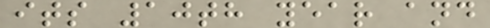its 10th year and
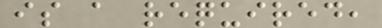is a required,
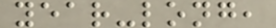year-long,
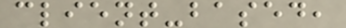client-based,
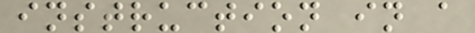instruction in a
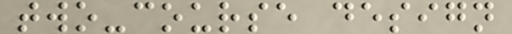two-course design
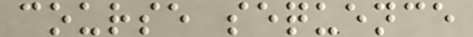course sequence
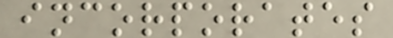incorporates
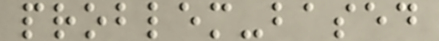problem-based
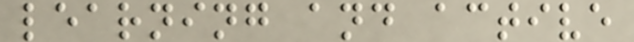learning and active
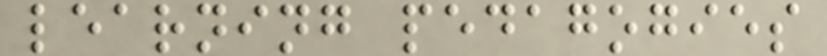learning pedagogies
